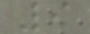9
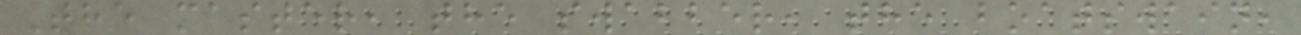The master, the swabber, the boatswain,
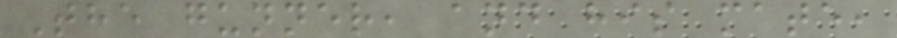The gunner, and his mate,
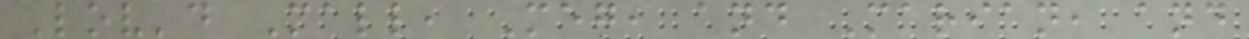Lov'd Mall, Meg, and Marian, and
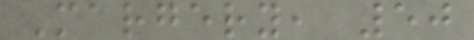Margery, 50
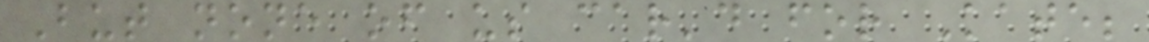But none of us car'd for Kate;
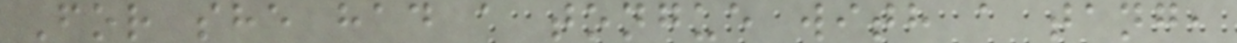For she had a tongue with a tang,
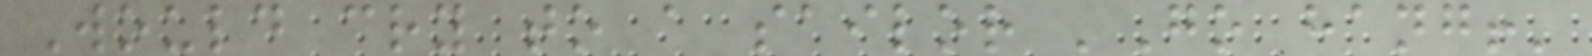Would cry to a sailor 'Go hang!'
